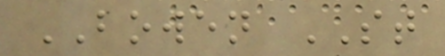BOWEN ST
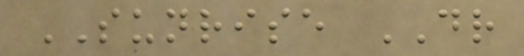SUNRISE DR
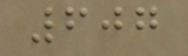607
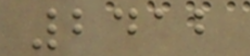2412
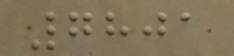7801
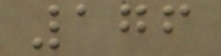176
